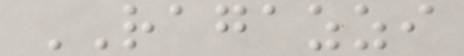RAGAZZI
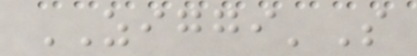ZIGGI'S
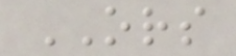ORS
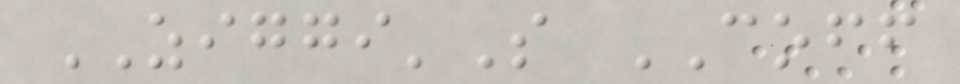ZIGGI'S COFF
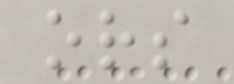ors
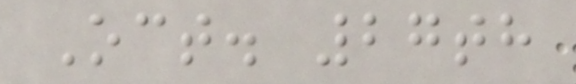Oct. 27th
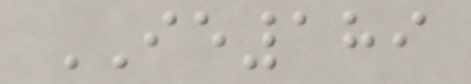IE189
